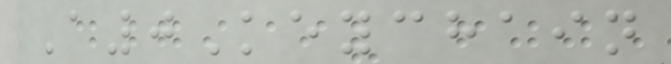A0Keychain
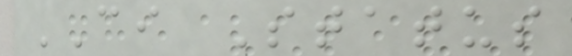CI Status
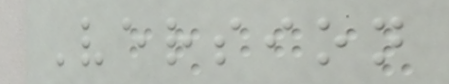Version
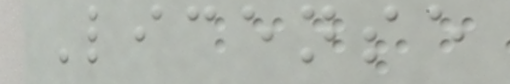License
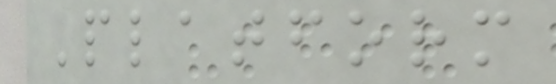Platform
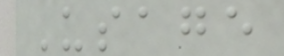Usage
